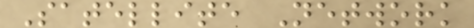Satellite Network
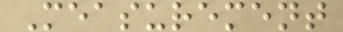Measurement
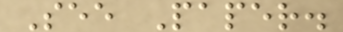See Paper.
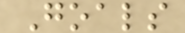Goals
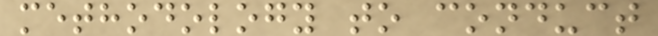methodology to conduct
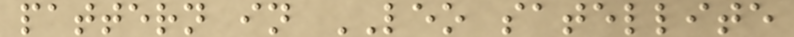pattern in LEO satellite
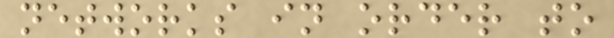networks in order to
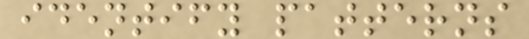identify patterns
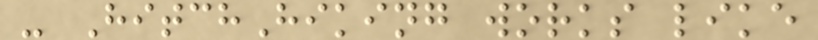- HitchHiking works like
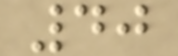40
